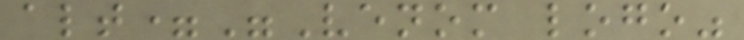alt="Venom logo"
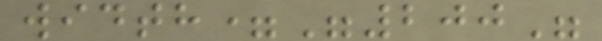width="200"
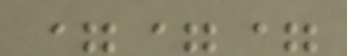===
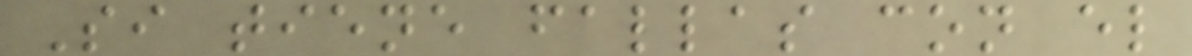Si tiene fallas con el
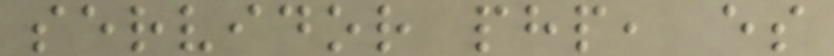servidor php, es
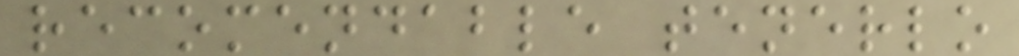recomendable tenerlo
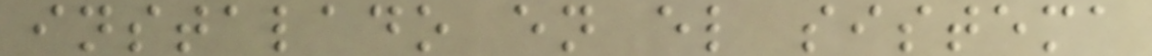instalado en el sistema
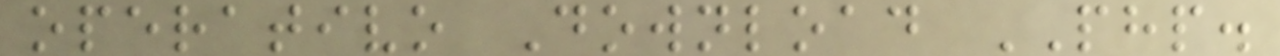operativo Download PHP.
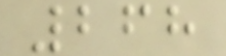268
